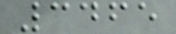3465
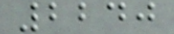2240
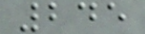245
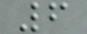6
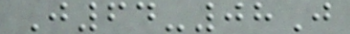J64-08J
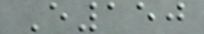E150
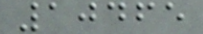10465
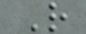R
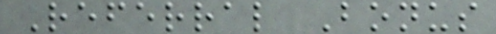Referral Bonus
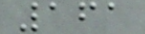161
